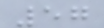57
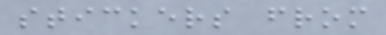stickers from
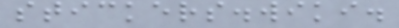stickers.wiki.
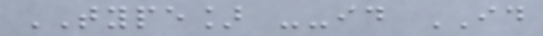TYPE] --id ID
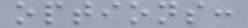options:
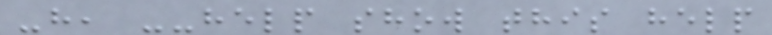-h, --help show this help
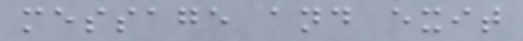message and exit
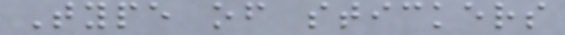Type of stickers
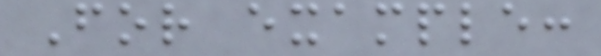For example:
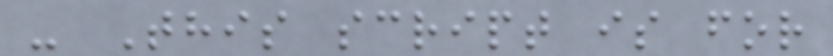- This script is for
